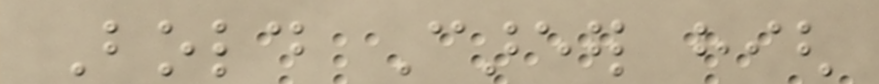Bold Career high
